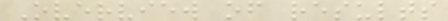Overview of results
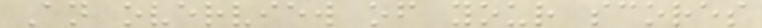An overview of your scores
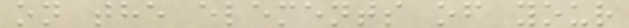on the elements of your
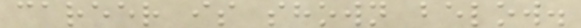career is shown below.
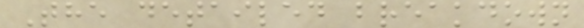The detailed breakdown
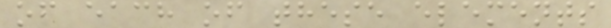of each of these elements
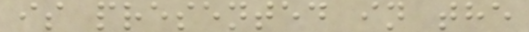is presented in the
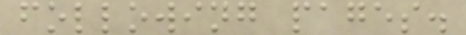following pages.
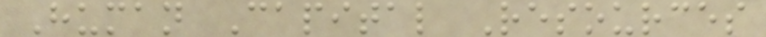Human Capital Resources
